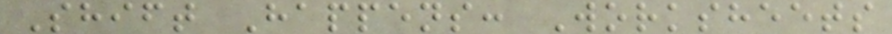Shift Happens: Worksheets
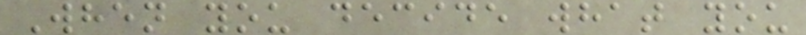When you decide what you
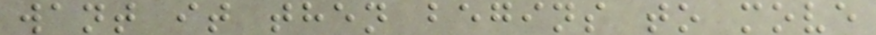want it then begins to move
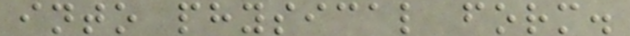into physical form.
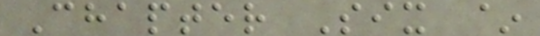Chapter Six ~
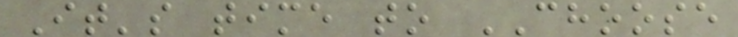It's time to CHOOSE
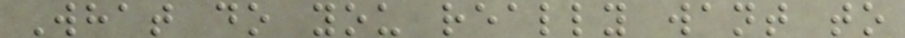What do you really want to
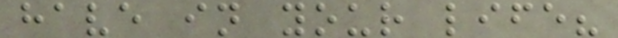have in your life?
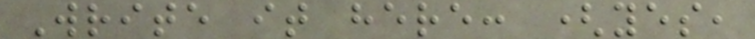Write it here: (yes,
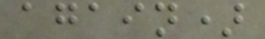again)
